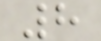8
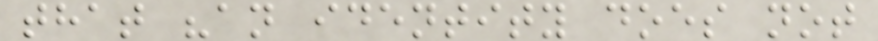that "an identity does not
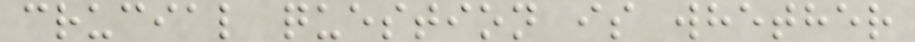crucial question is whether
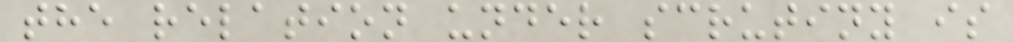the relation under scrutiny is
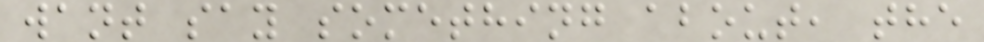want say something about, the
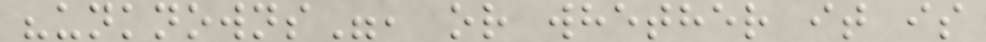"unknowns", or whether it is
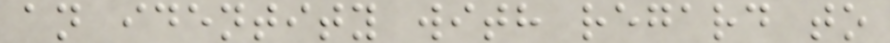an identity with regard to
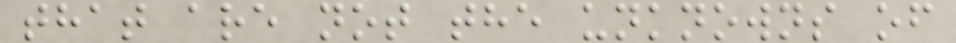that are not the unknowns of
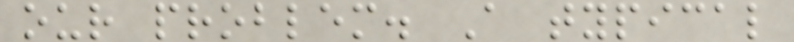our problem. A typical
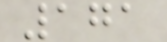171
